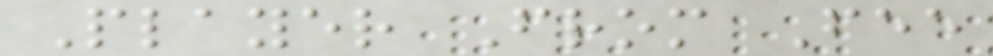Player From Fee
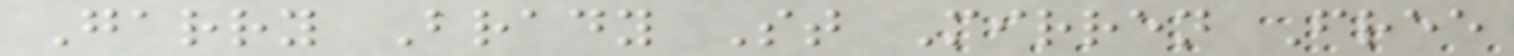Garry Brady St Mirren Free
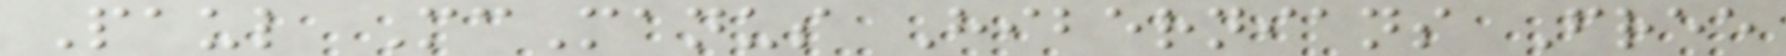Paul McManus Hibernians Free
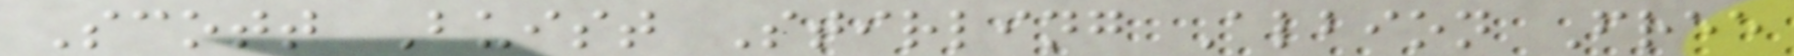Scott Buist Stirling Albion Free
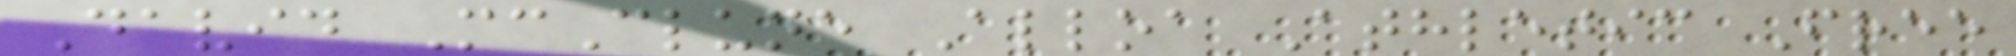David McClune Alloa Athletic Free
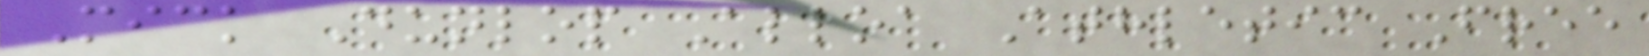Mick Dunlop Alloa Athletic Free
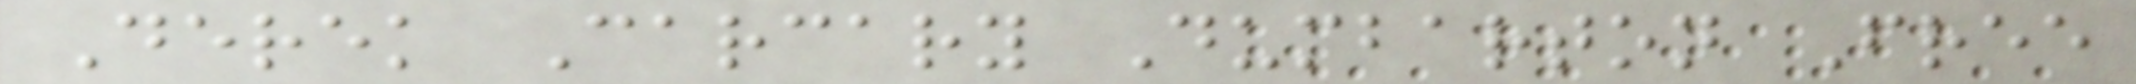Derek Carcary Dumbarton Free
